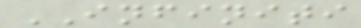INFINITI
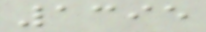1395
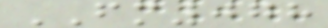FM078
